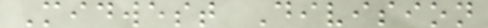Midwest Division
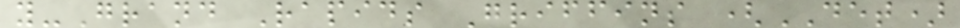y-Grand Rapids Griffins (DET)
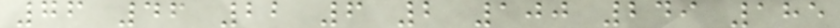76 46 22 6 2 100 249 185
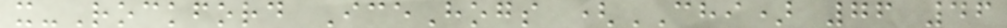x-Rockford IceHogs (CHI) 76 46
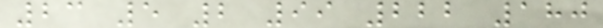23 5 2 99 222 180
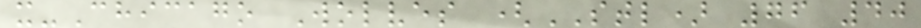x-Chicago Wolves (STL) 76 40
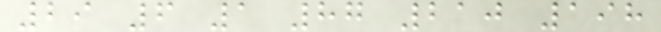29 6 1 87 210 198
